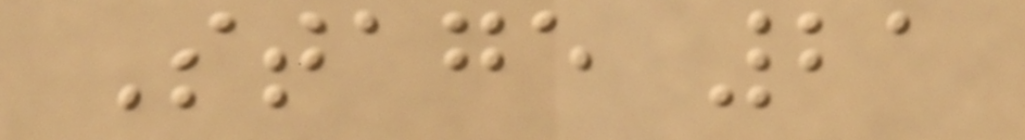Stage 21
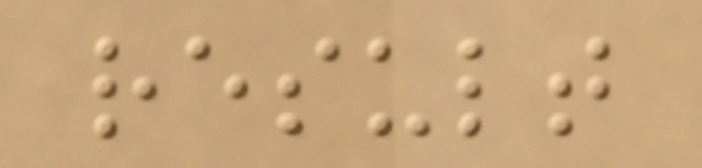result
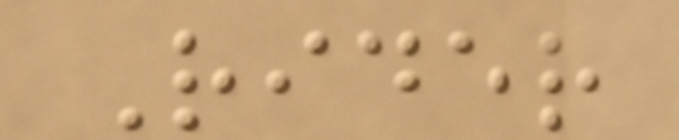Rider
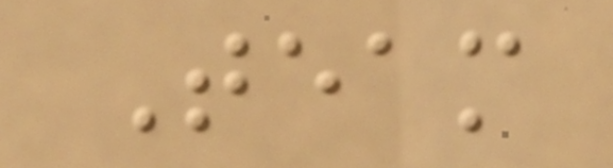Team
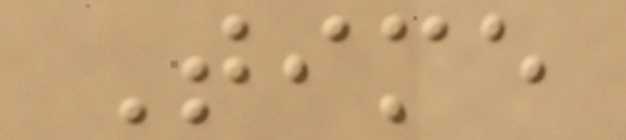Time
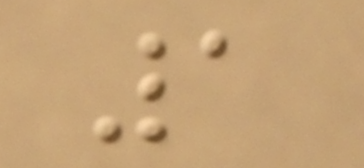1
